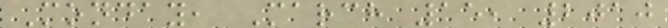Monday, March 15, 2010
